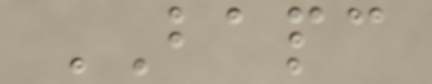BAPC
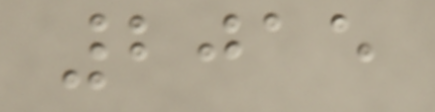2015
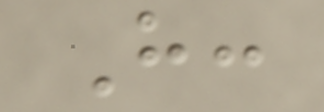H:
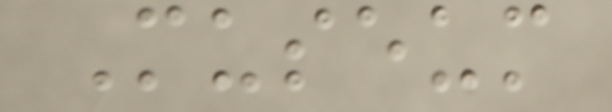Museum
